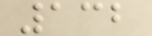132
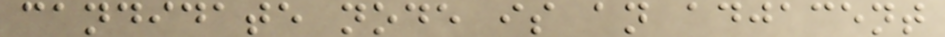candidate node is an adjacent
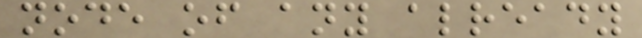node of any already
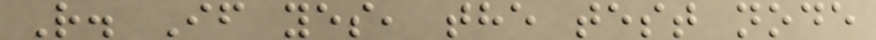R. If yes, the test node
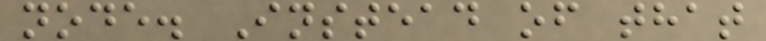node. Instead of that
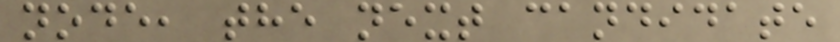node, the next candidate
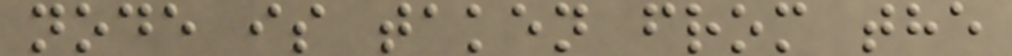node is taken from the
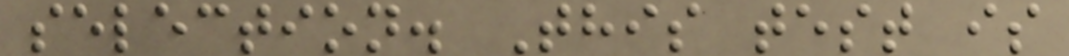selection. This test is
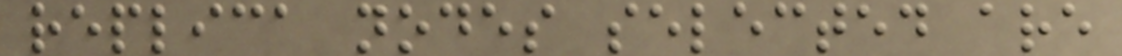replica nodes selected are
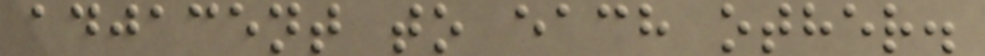adjacent to each other.
